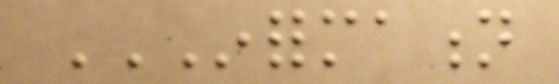INFORMATION
